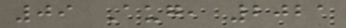09 Aug, 2021
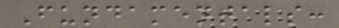Fundamentals:
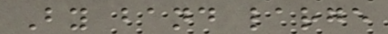By band large
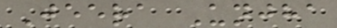Jeera Unjha
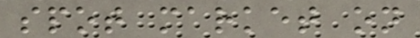spot market on
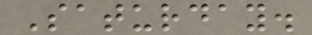Saturday.
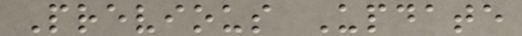Previous Update
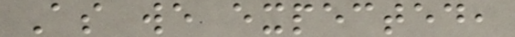As we expected,
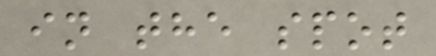in the spot
